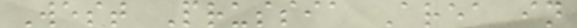West Prussia Area in
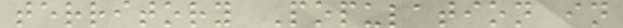territory Population in
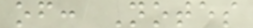of: Notes
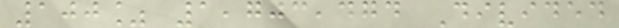100% 1,703,474 Divided
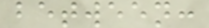between:
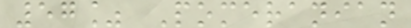57% Pomeranian
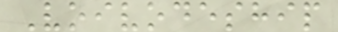Voivodeship
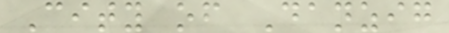City of Danzig
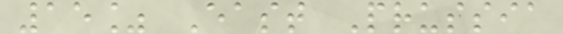15% East Prussia
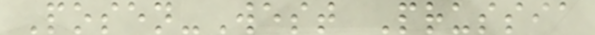Posen-West Prussia
